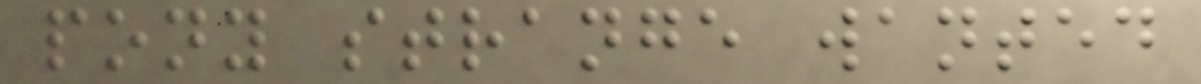pony strange wanted
